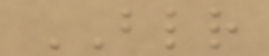BLR
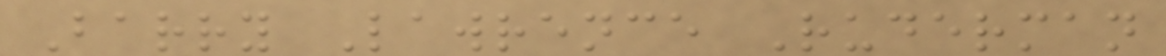Barry Lawrence Ruderman
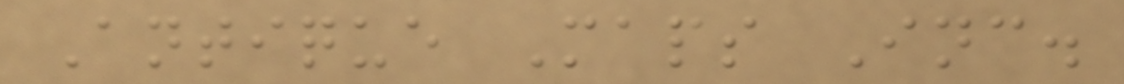Antique Maps Inc.
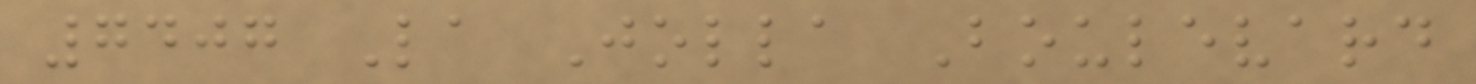7407 La Jolla Boulevard
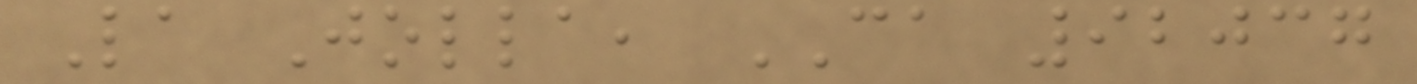La Jolla, CA 92037
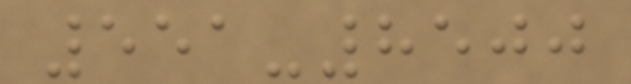551-8500
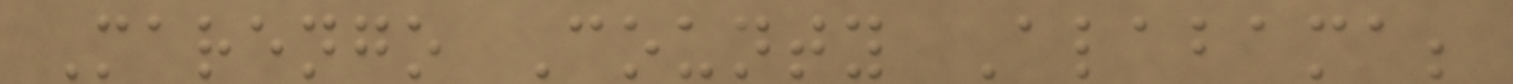Marengo County Alabama;
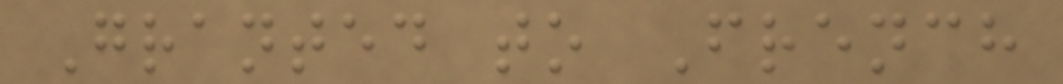Granted to French
